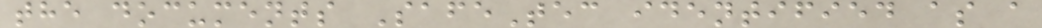the documents SafeTec identified as a
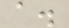a.
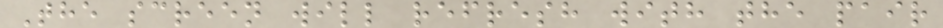The screen will refresh with the pair
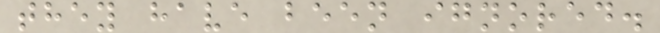they have been ignored.
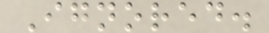Ignored.
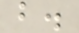b.
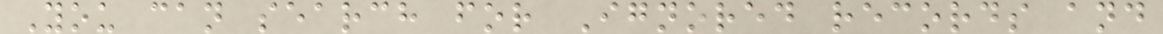You can search for Ignored records and
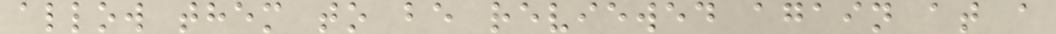allow them to be reviewed again at a
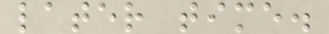later time.
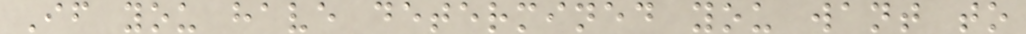If you have determined you want to
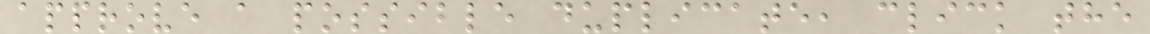approve a possible duplicate, click the
